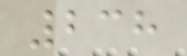238
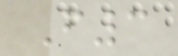F3
